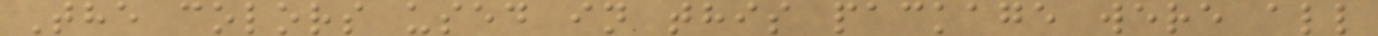The colors used in this package were all
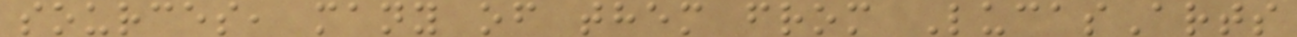sources, many of them from LucasArts
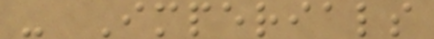- Imperials
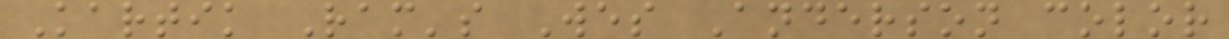Kartik Ram's Wes Anderson color
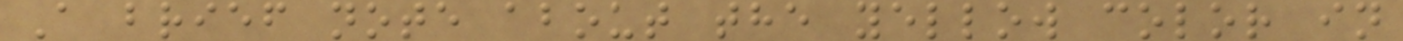A brief note about the yellow color in
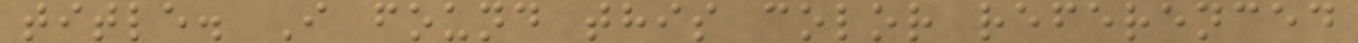title. I found this color referenced
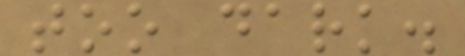too dark.
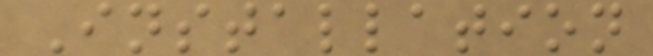Installation
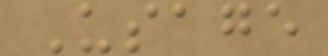Usage
